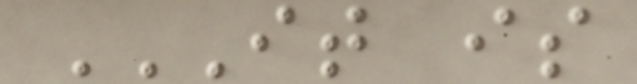IT IS
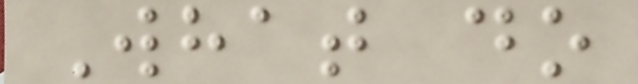What do
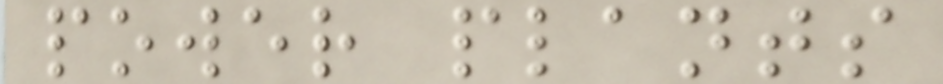power plants
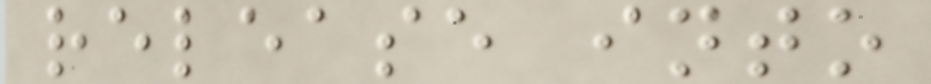release into
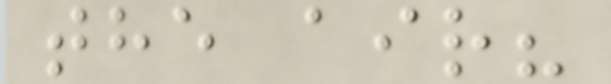the air?
